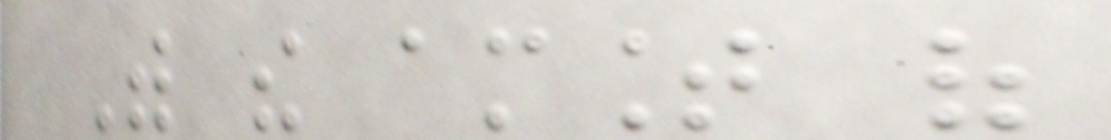With the amount of
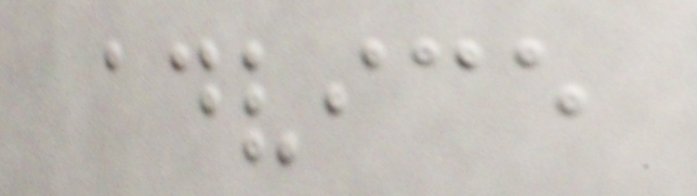advice
